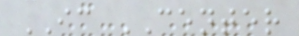IC CENTER
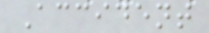Accident
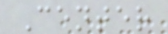Center
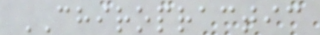CHIROPRACTIC
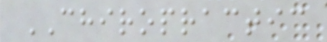CHIROPRACTIC
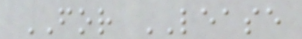FOR LEASE
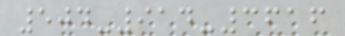504-914-3616
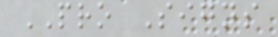PRO Signs
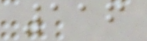116
